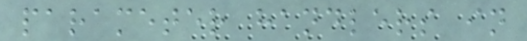parameter handlers in
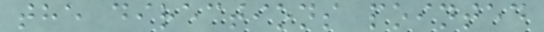the directions pointed
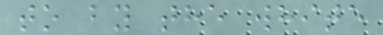to by the white
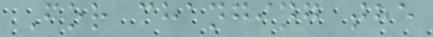For changing the
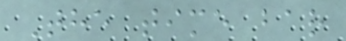The time bar
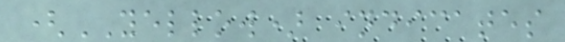(YELLOW) indicates
